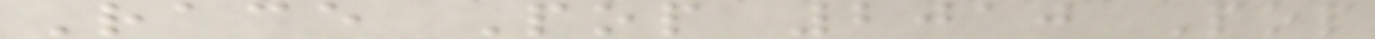Race Pop 2010 Pop
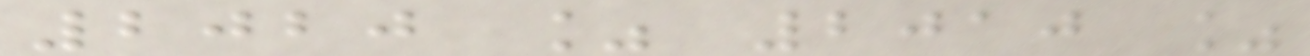2020 % 2010 %
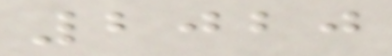2020
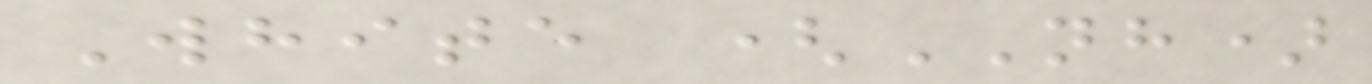White (NH)
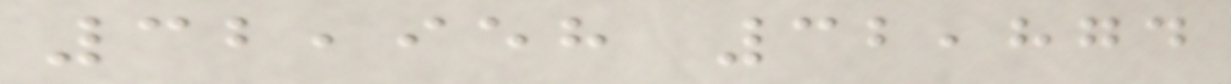32,958 32,874
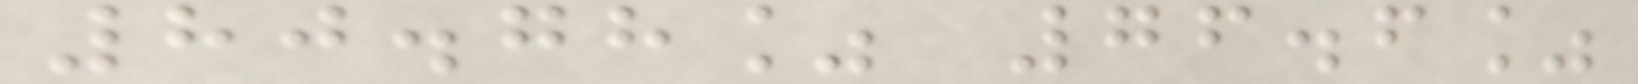80.78% 76.6%
